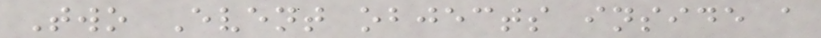Two Event objects inside a
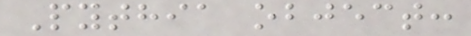Pythia object:
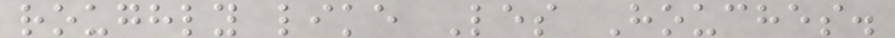roughly like Les Houches.
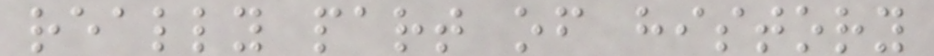really part of history
